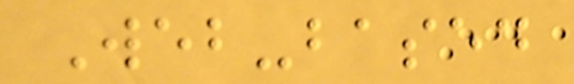Web-based
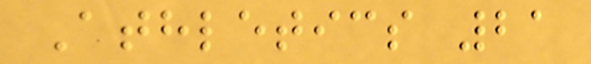Athletics 21
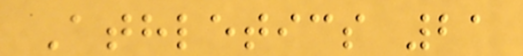Athletics 21
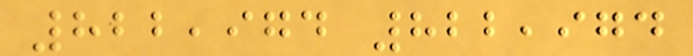822,974 822,974
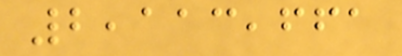2,113,661
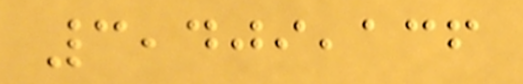3,409,136
